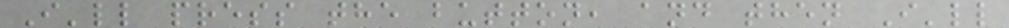I'll press the button, and then I'll
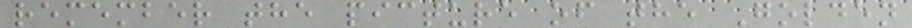remember the picture of the Golden
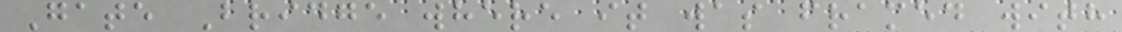Gate Bridge where it was framed with
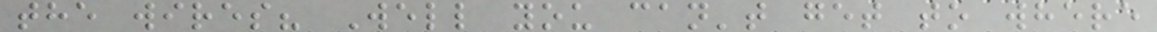the wires? Well you can't get to where
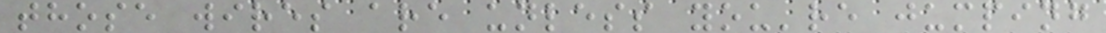those wires are unless you're jumping
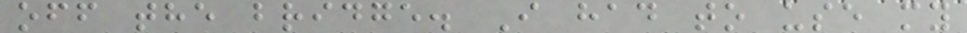off the bridge. I had to use my
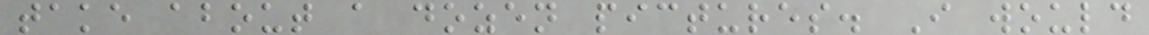take about a dozen pictures. I would
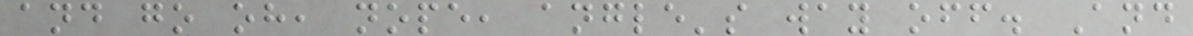and go oh, nope, angle's way off. And
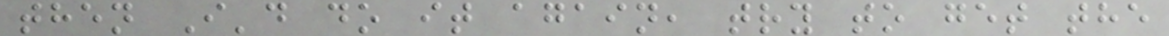then I'd do it again, try to get the
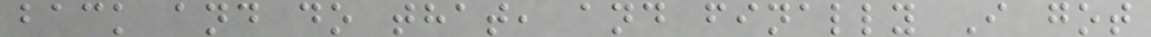back and do that, and finally I got
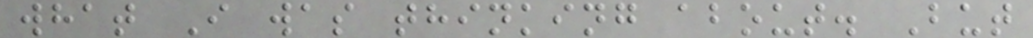what I was thinking about. But
